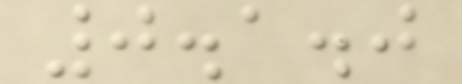0.1.0
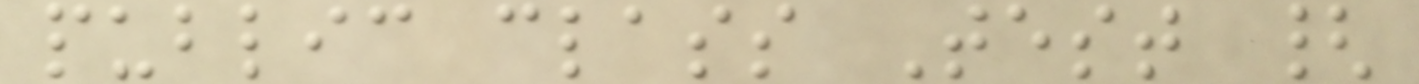public class Test {
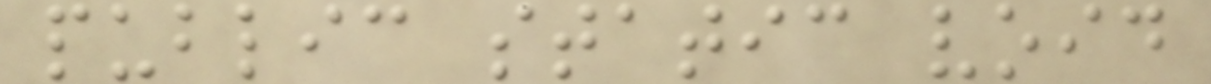public static void
